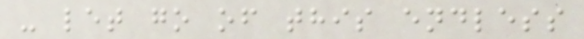- let go of this endless
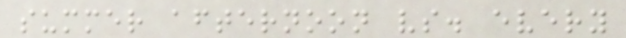summer afternoon vs. every
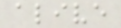alive
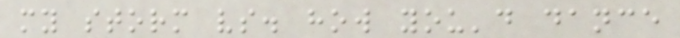my storm vs. how you'd dance
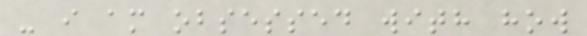- i am obsessed with how
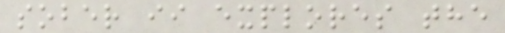sober ii explores the
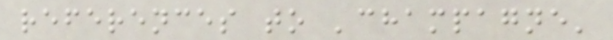references to 'champagne'
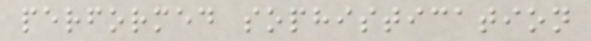performed sophistication
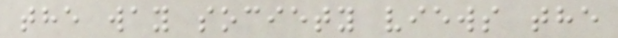the way society views the
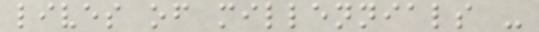lives of millennials -
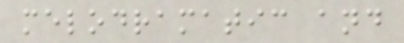melodramatic and
